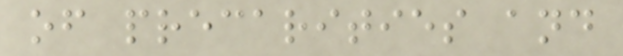of precarities and
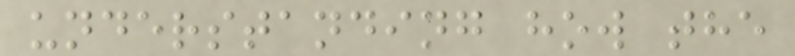understanding how the
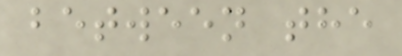between the
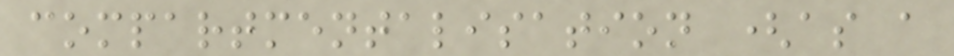compartmentalisation (as a
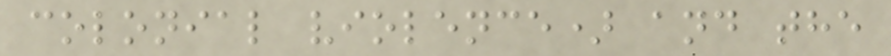colonial violence) and the
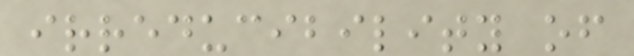irreducibility of
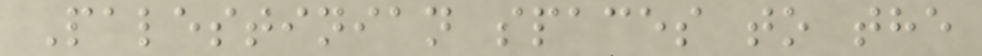Palestinian spaces to the
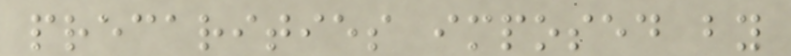precarities imposed by
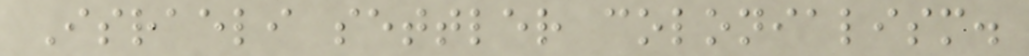Israeli settler colonialism.
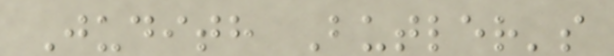Judith Butler's
